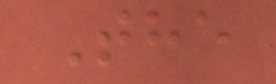The
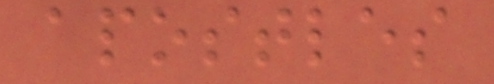apostles
